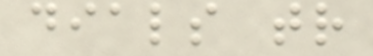dials tr
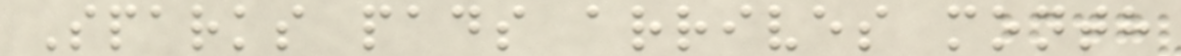Sparks pads arrives month
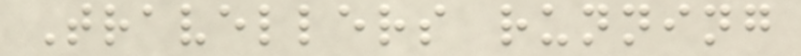Travellers running
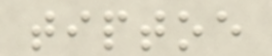tiptoe
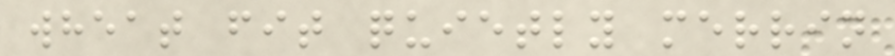wheat fit quietly merrin
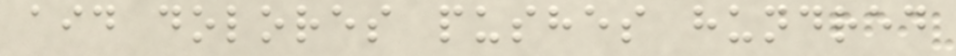aid dolores pushes hundred
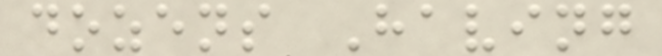dozens Having
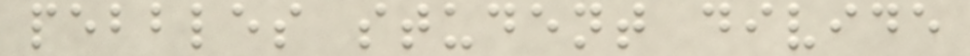pebbles student divide
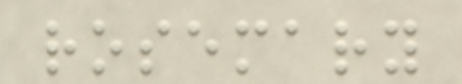rosemary
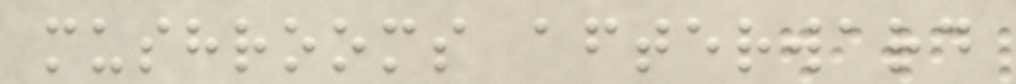mushrooms afterward
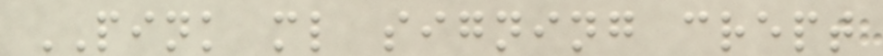PINK ml signing crept
